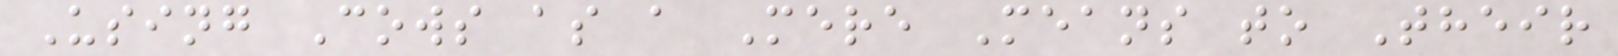Using Cows as a Mere Means to Their
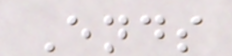Ends
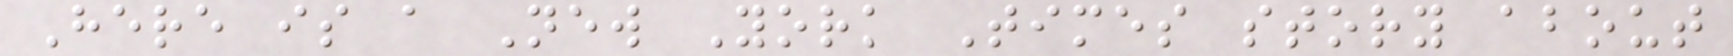Here is a New York Times story about
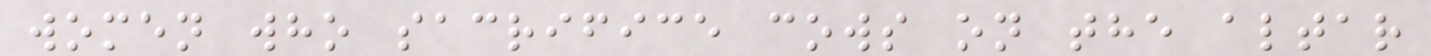women who sacrifice cows on the altar
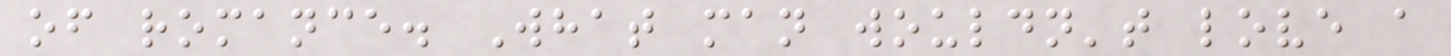of romance. What man wouldn't love a
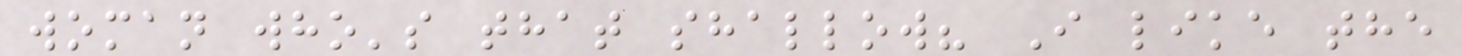woman who's that shallow? I like the
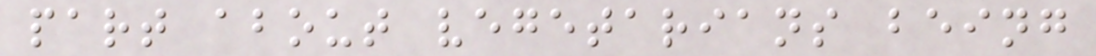part about vegetarians being
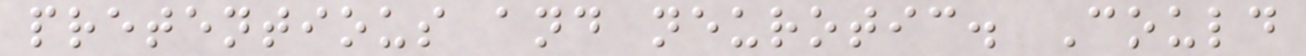pretentious and neurotic. Could
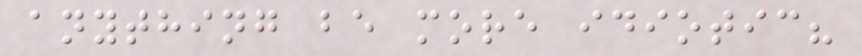anything be more idiotic?
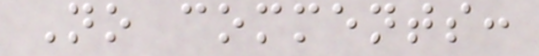No comments:
